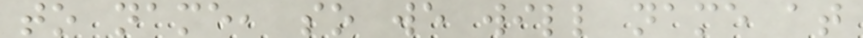to name, so we will name at
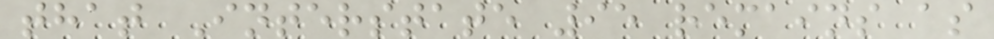that Interstate 95 remains as
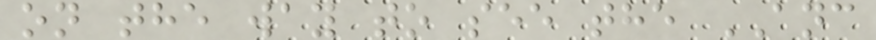on the way to see the ANC
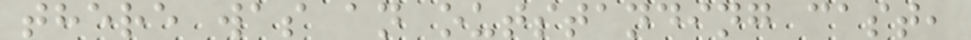there was an outstanding cast,
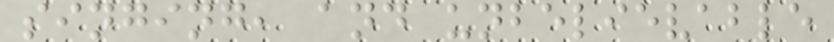singing, and unbelievable
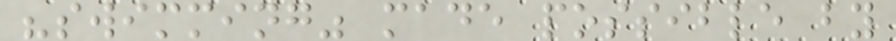"swimming" made possible by
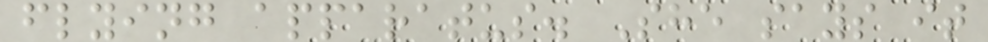flying apparatus. She says it
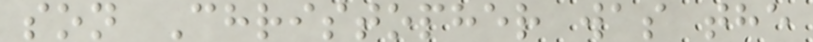son Christopher was the
